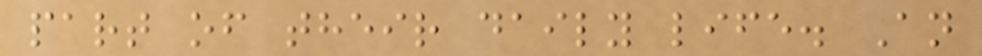part of their daily life. An
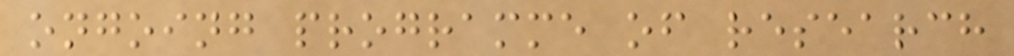ongoing programme of research
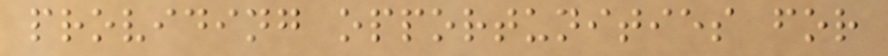providing opportunities for
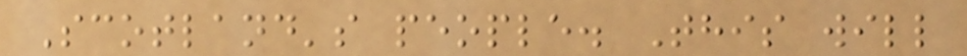Scotland's people. This will
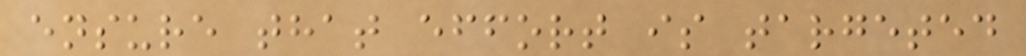ensure that effort is targeted
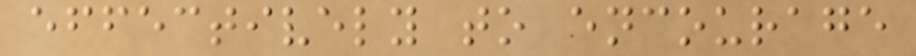effectively to encourage
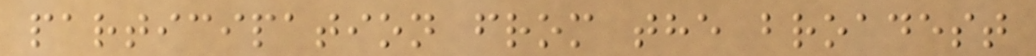participation from the broadest
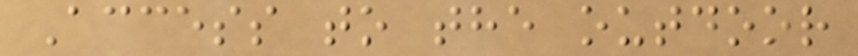Access to the outdoor
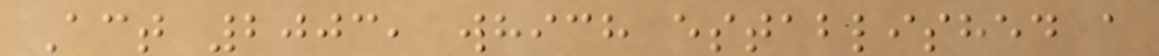Act 2003, which established a
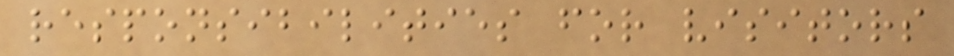responsibilities for visitors
